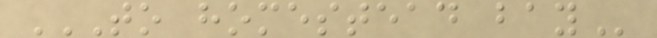TO HOMESTEAD BAY
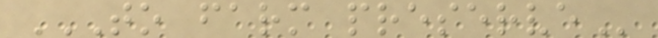TO FARM PRESERVE
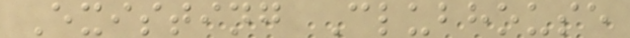Existing Clubhouse
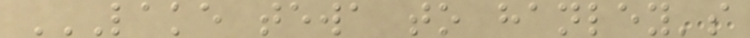LAKE TEWA TO HANLEY'S
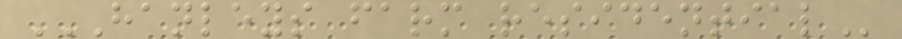HANLEYS FARM RESIDENTIAL
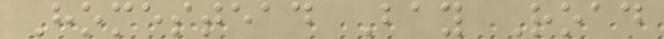Homestead Bay Road
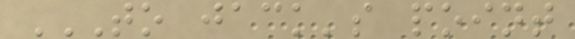TO JACK'S POINT
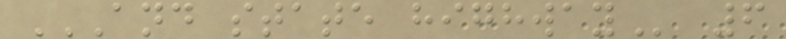AND STATE HIGHWAY 6
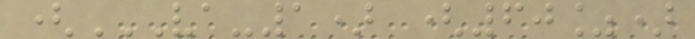(VA-1) (60%)
